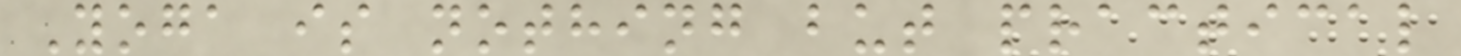Yoga is nothing but practical
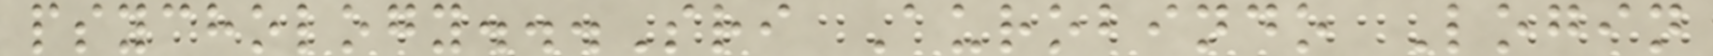psychology...Sri Aurobindo Login
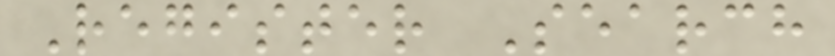Register Search
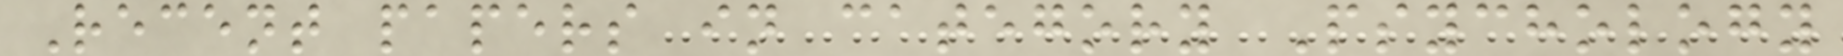Recent papers in category Psychology
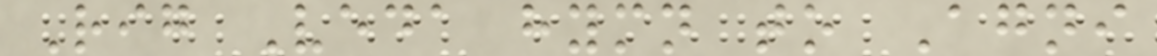Rig Veda hymn to Agni
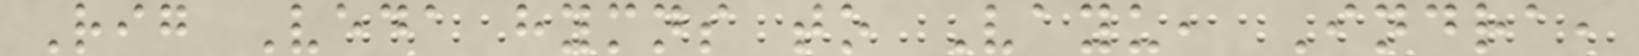Rig Veda hymns to Vayu, Indra,
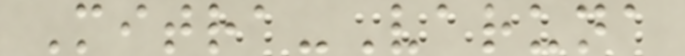Mitra-Varuna
